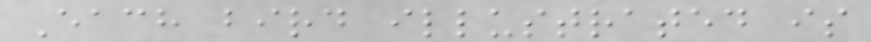Each bird illustrated is
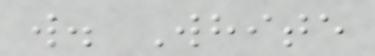w. White
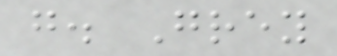g. Grey
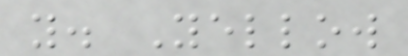y. Yellow
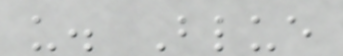u. Blue
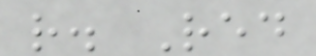r. Red
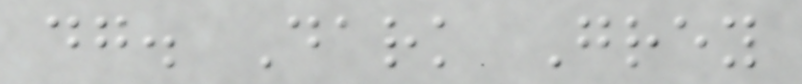dg. Dark Grey
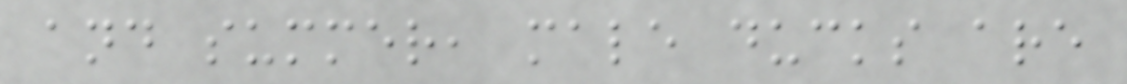and summer, male ducks are
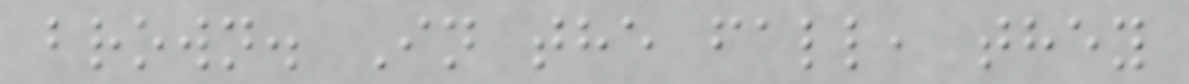brown. In the fall, they
